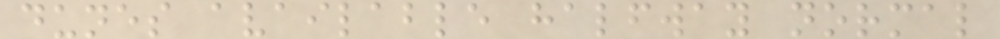dunes available halfway normal
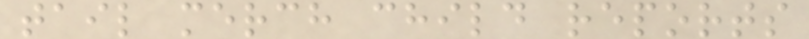tail merch child reports
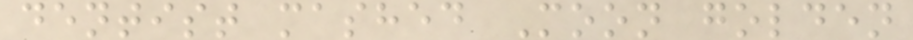dentist mashed Moon golden
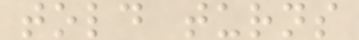told turns
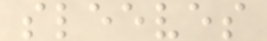sleeves
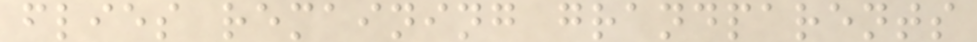flies remaining grandparents
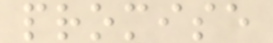promise
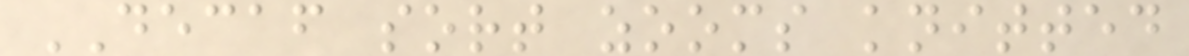DECAF sort zooms knitted
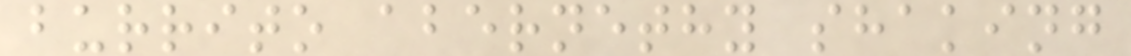burrito abernethy shaking
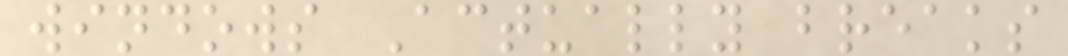windows Actually breaks
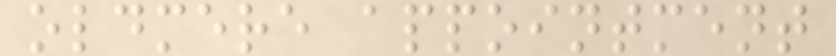oldmere appointment
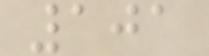101
